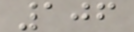106
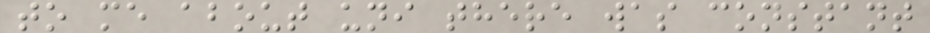to me about uni there was constant
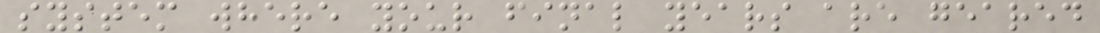system where your final years are geared
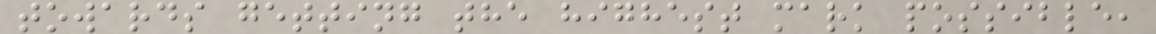towards getting the highest mark possible,
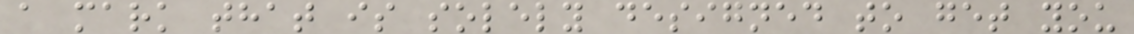a mark that is solely designed to get you
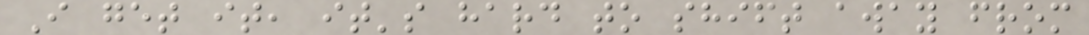I get it, it's hard to shift away from
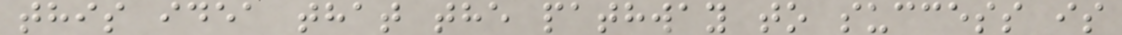this idea that the pathway to success is
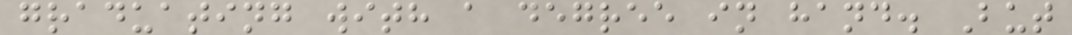graduating with a degree in hand. But
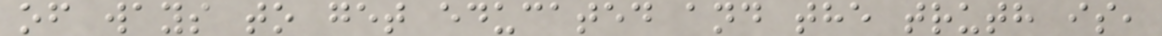of ways to get educated and the truth is,
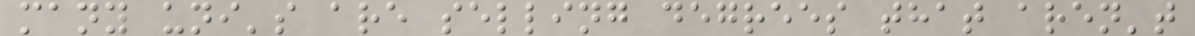many uni's are selling degrees that aren't
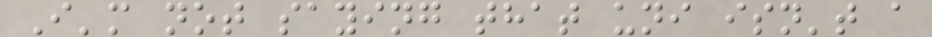I'm not saying that uni isn't a
